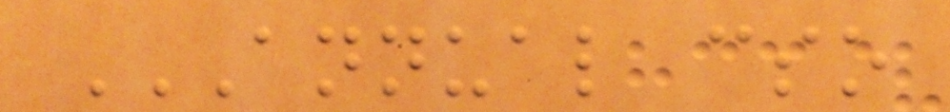ANNUAL CSO
